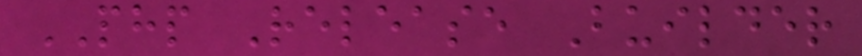PHP Release Builder
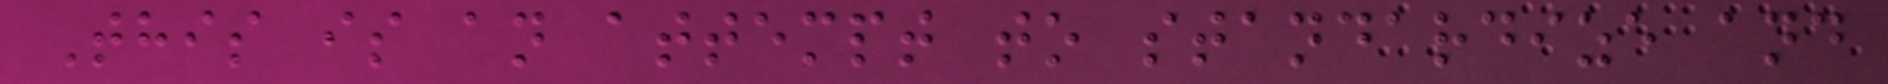This is an attempt to standardize and
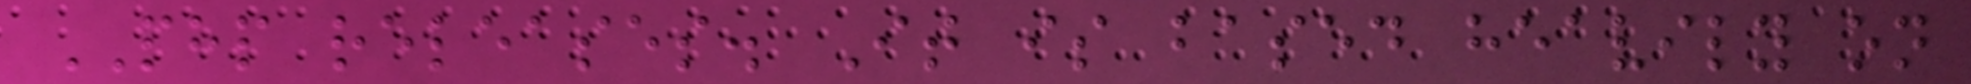PHP releases. It is based heavily on
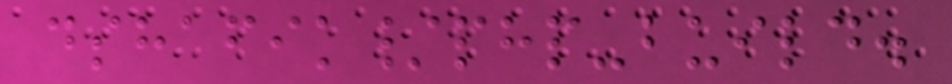dshafik/php-build.
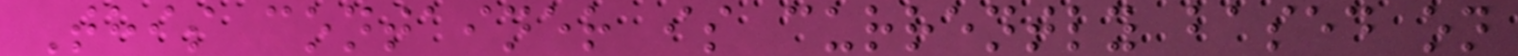This container is currently based on
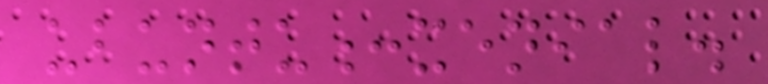ubuntu:xenial.
